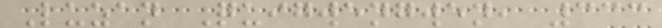Luzan Quigwengwen, 333
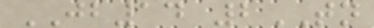JB14 2TN
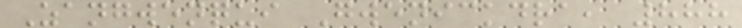Zangwenqui Gwenickdra, 888
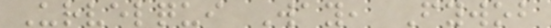Urvelqui Way, Fywob
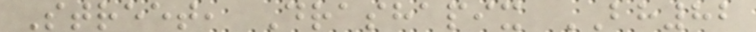Street, Drashapix BH82
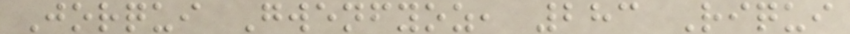Jorqui Gwenfyoz, 283 Riqui
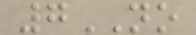7NO
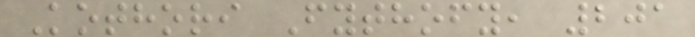Kothori Fythofy, 201
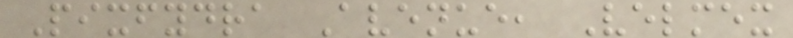Pixfydra Avenue, Velmex
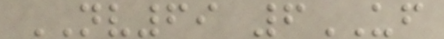NV69 6UF
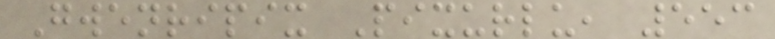Gwenripix Pixurlu, 553
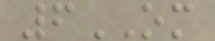6OM
